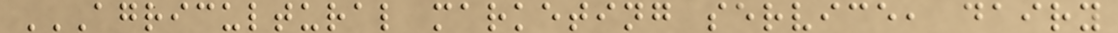AGRICULTURAL MARKETING SERVICE, DAIRY
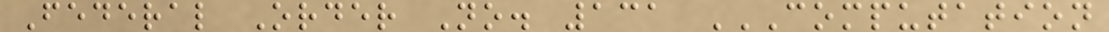Federal Order No. 131 COMPUTATION
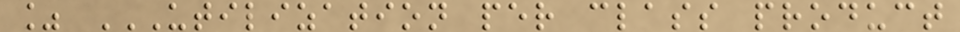% UTILIZATION PER CLASS PRODUCT
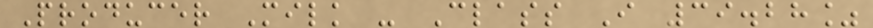Producer Milk - Class I 39.28%
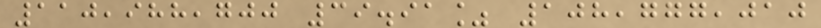110,988,700 39.91% 108,777,010
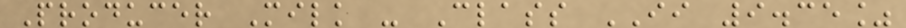Producer Milk - Class II 9.35%
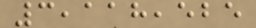3,118,525
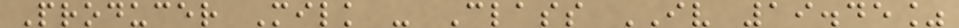Producer Milk - Class IV 19.45%
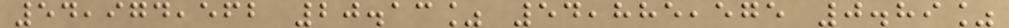54,974,562 20.13% 54,885,575 0.89%
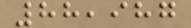88,987
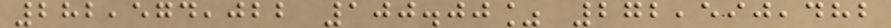282,574,022 100.00% 272,590,482
